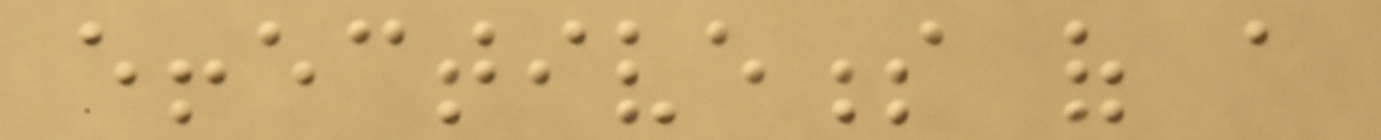effectiveness of a
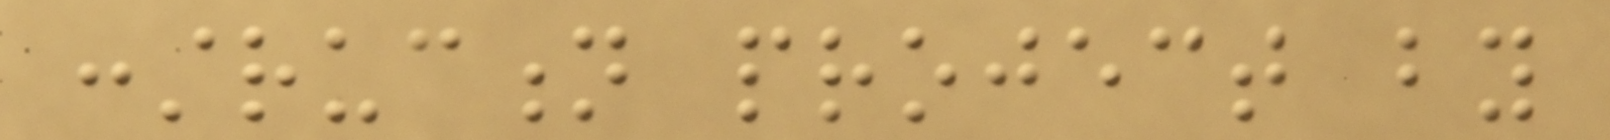construction project by
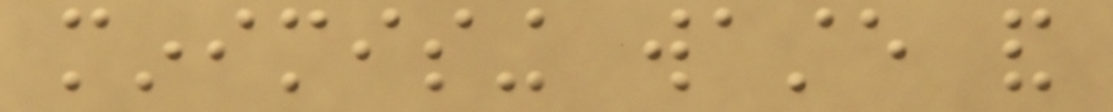minimising waste and
